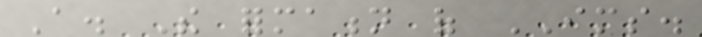A. The formation of IMS.
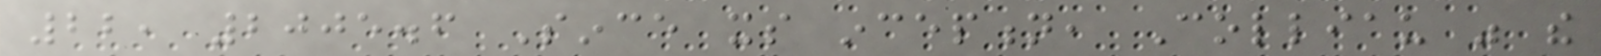22, 2005.6 Since its inception, Colliau was the
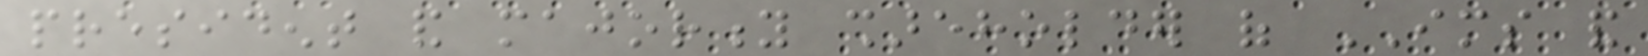president and majority shareholder of IMS and
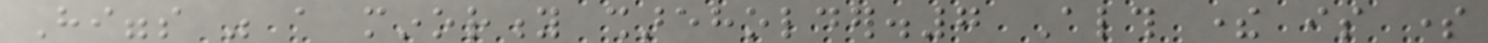Higgs was a minority shareholder.7 Although there is some
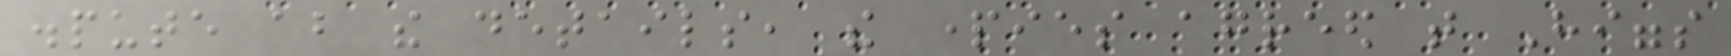dispute about the details, the parties agreed that Higgs
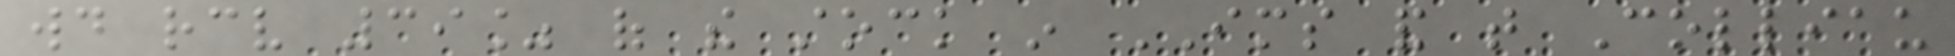would receive 39% of the stock in IMS and that Colliau
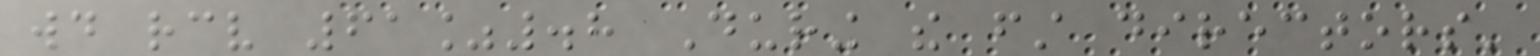would receive 61%.8 During the first directors'
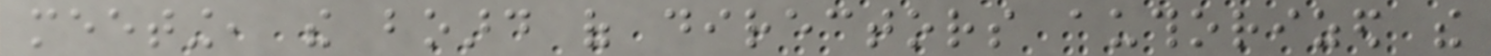meeting, the board of directors authorized the
